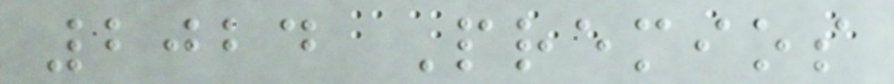2024 Premios
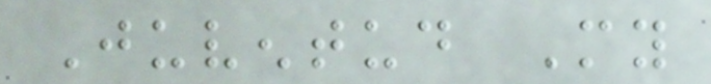Juventud My
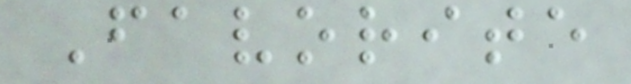Favorite
